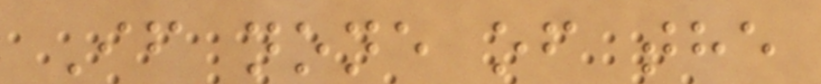If none of the
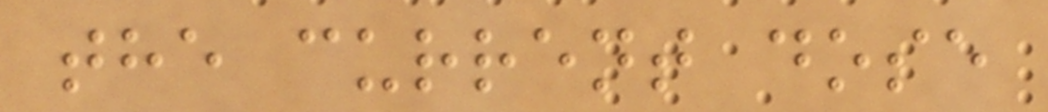the current dose
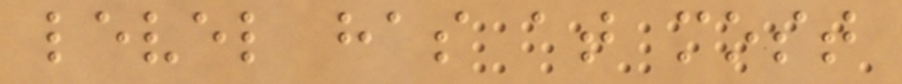level has at most
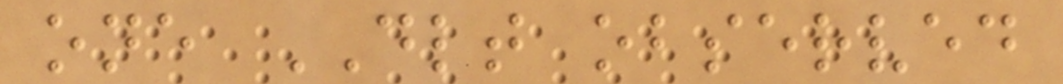one DLT observed
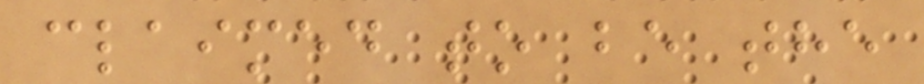claimed to be the
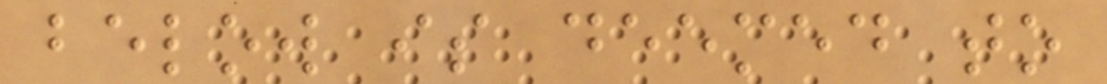below is deemed to
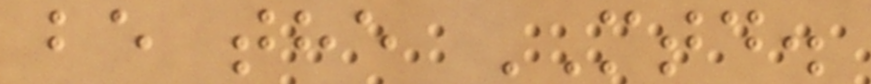be the MTD.
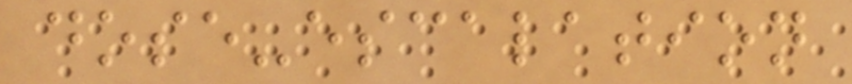dose-escalation
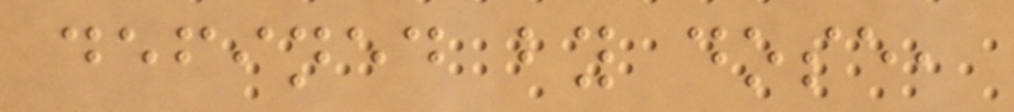defined by dose,
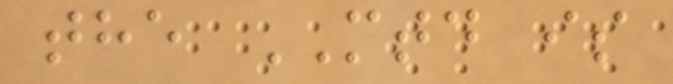the MTD is
